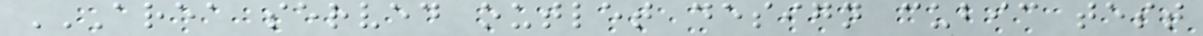AREA SERVED OUTLET DESIGN CUBIC TEST
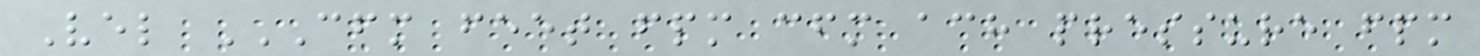Vel CFM FEET FPM CFM ACH PRESSURE FPM
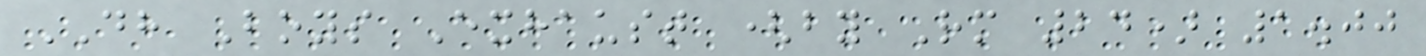DH Boys Exhaust (by Rm 24) 1.00
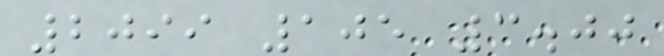2099 105 3.00
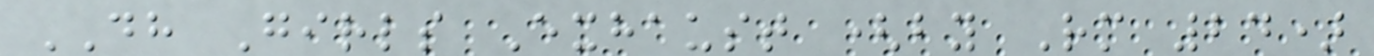DH Girls Exhaust (by Rm 24)
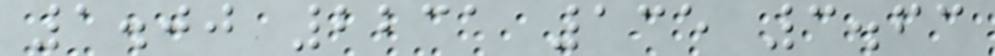1.00 2231 135 3.63
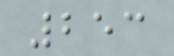253
